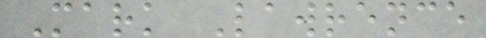Mark Lawrence
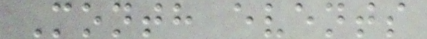Month events
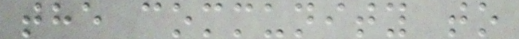the community to
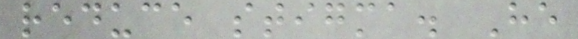reduce stigma. He
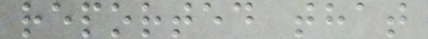reported that
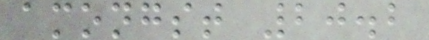amongst 20.2
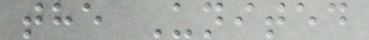the United
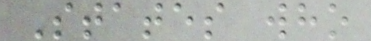States who
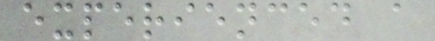experienced a
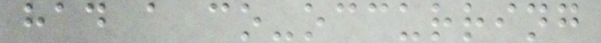had a co-occurring
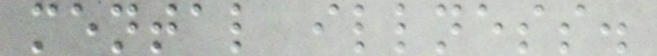mental illness.
